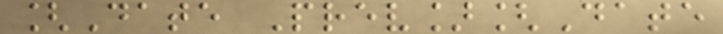[Date Prev][Date
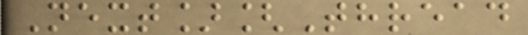Next][Thread
